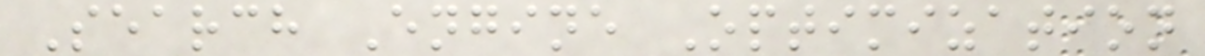Search Engine Optimization
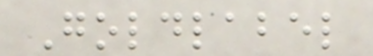Goldlabel
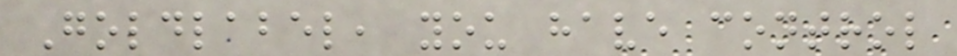Goldlabel, you have control
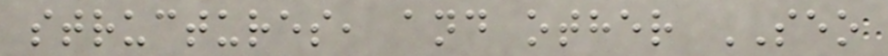structures, and other SEO
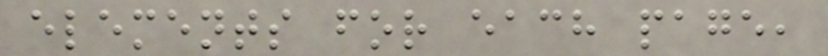elements for each page,
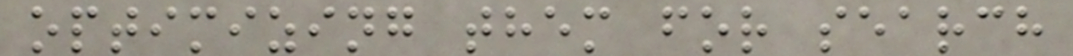optimizing them for search
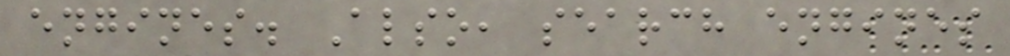engines. Also, search engines
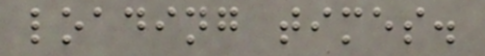loading times.
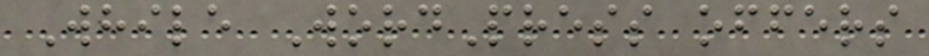While WordPress offers
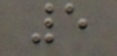5
